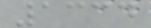1334
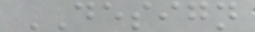DESIGN
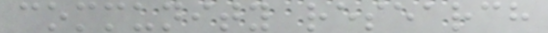community research
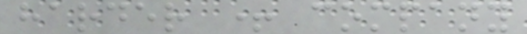harder + company
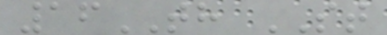16TH ST
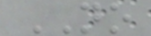NO
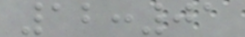12:01
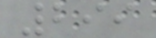299
